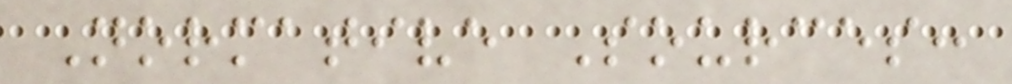Normative Sources:
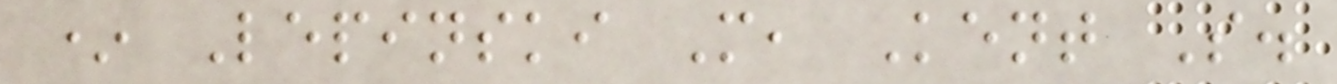* Lepinski M, Kent S.
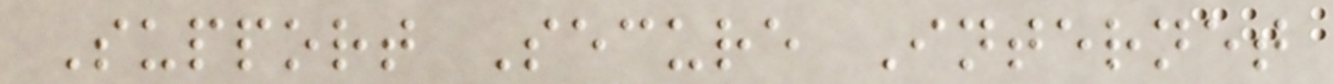Support Secure Internet
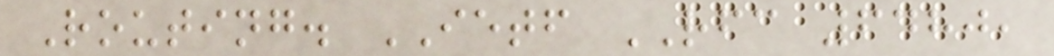Routing. IETF RFC 6480,
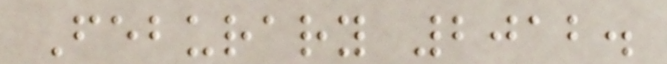Feburary 2012.
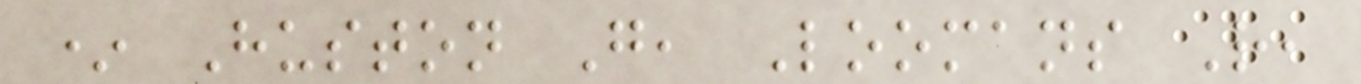* Huston G, Loomans R,
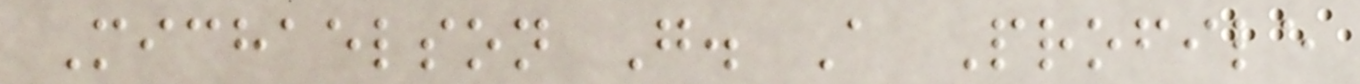Michaelson G. A Profile
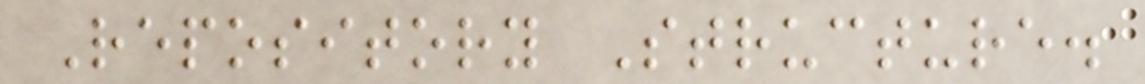Repository Structure.
